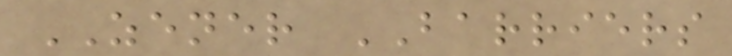ZENER BARRIERS
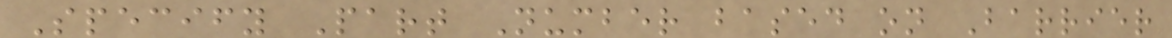Specify Part Number based on Barrier
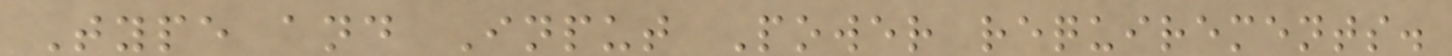Type and Input Power requirements.
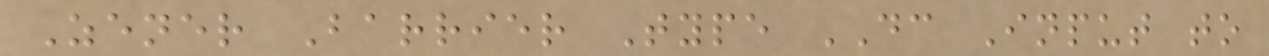Zener Barrier Type DC Input to
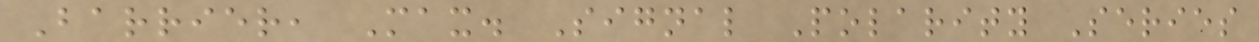Barrier, Max. Signal Polarity Series
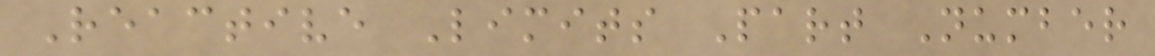Reactive Limits Part Number
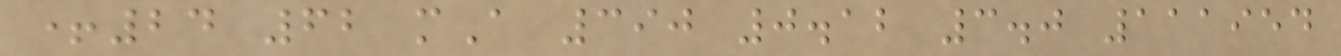+24 62 mA 390 0.12 3.0 111954
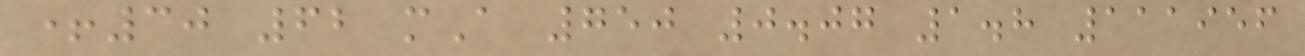+30 62 mA 750 0.07 1.8 111956
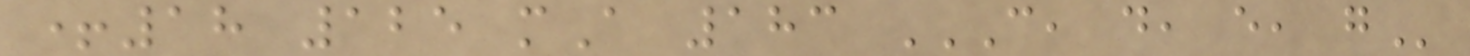+18 125 mA 183 C, D, E, G
